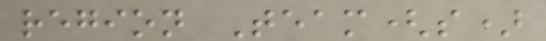region Team(s)
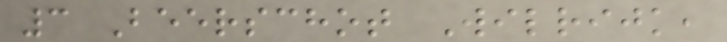3 Beerschot Wilrijk,
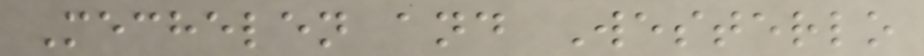Mechelen and Westerlo
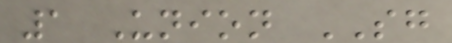1 Union SG
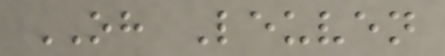OH Leuven
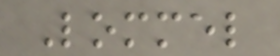Lommel
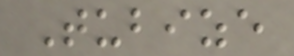Tubize
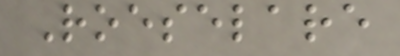Roeselare
